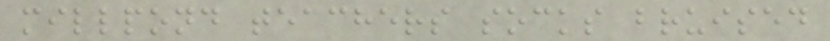millpond teachers socks bruised
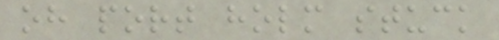oh port holm stuck
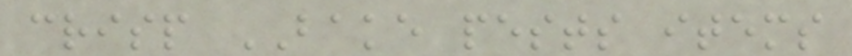crisp BAKE pests items
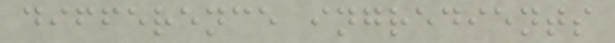difference ingredients
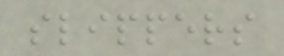slippers
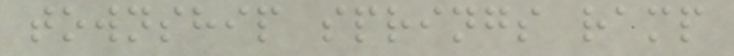township springs ramp
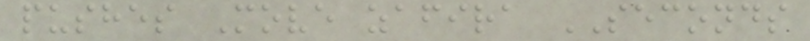pushes Move zafira SECONDS
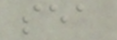sea
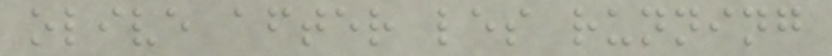olive after les running
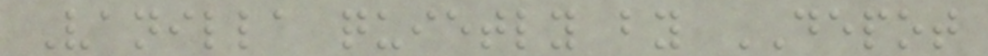Vanilla quietly by DEPOT
